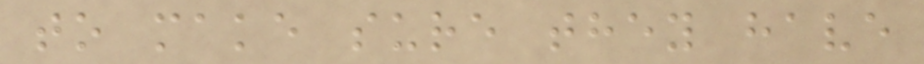to make sure they have
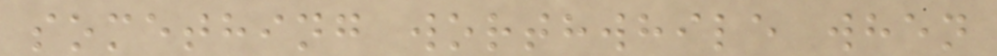something worthwhile when
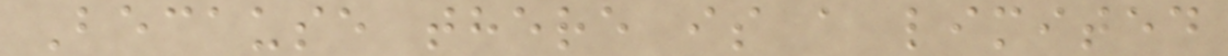Because there is a limited
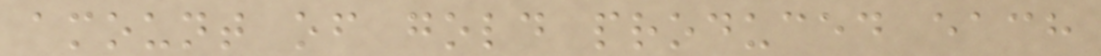amount of gold produced each
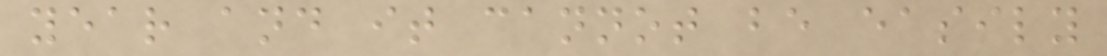year and it cannot be easily
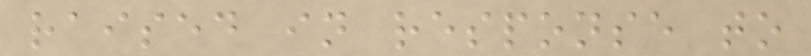raised in response to
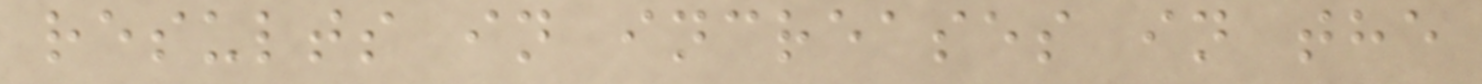results in increases in the
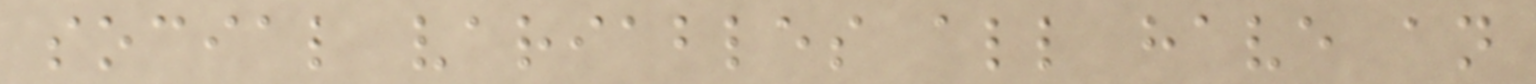social variables all have an
